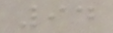94
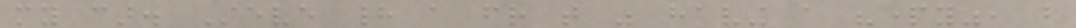my car. Steve had a friend that was having a "party", but
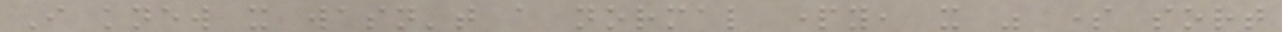I knew it wasn't a normal party, it was some sort
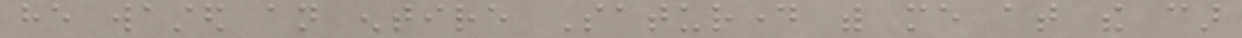he wasted an entire Saturday with me at the car
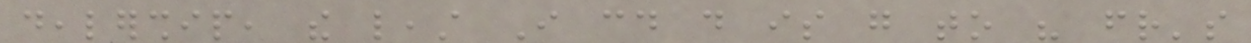dealership, the least I could do is go to his friend's
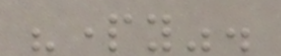"party".
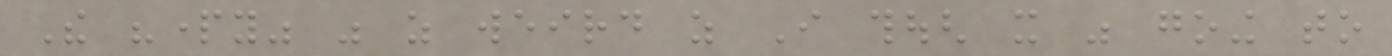The "party" was as weird as I though it was going to
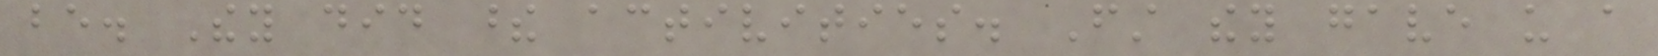be. They did these activities. First they gave us a
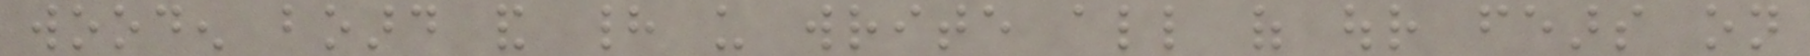wooden board and had us write all of our fears on
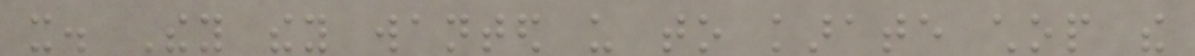it. They they wanted us to karate chop the
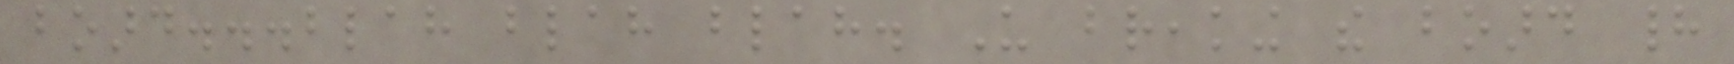board...blah blah blah. Us breaking the board had
